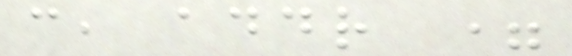c, addr =
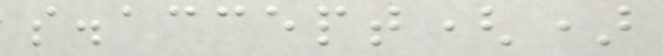s.accept()
